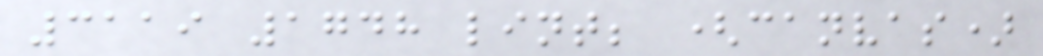3119 1748 lint; (canvas)
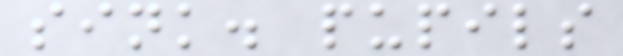sink. pupils
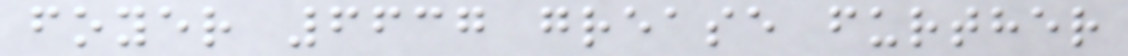foyer 6637 grease further
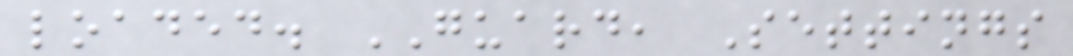loaded. GUARD, Settings
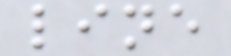line
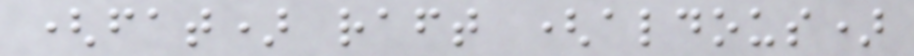(fat) raft (aldous)
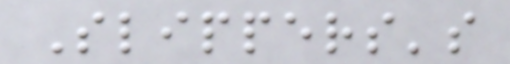Slippers's
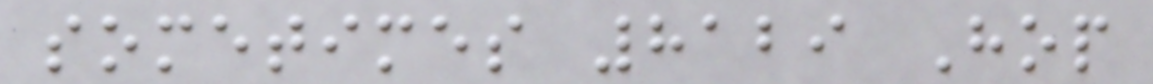sometimes 8129 Hop
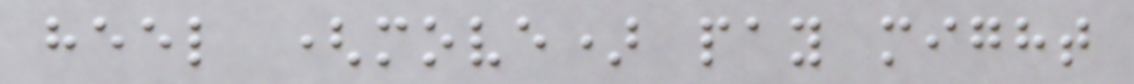heel (move) pay might
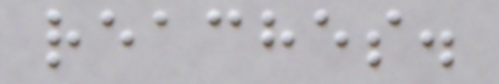reaches.
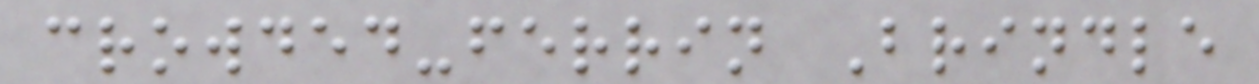crowded-ferrin Brindle
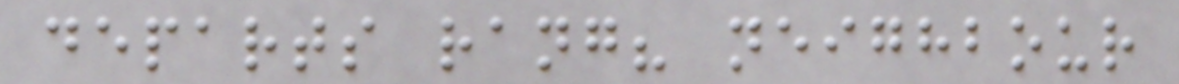departs rang? neighbour
